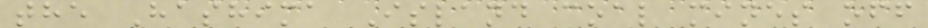the Hashima Island coal mines off
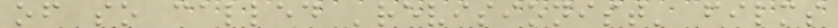of so called 'revisionist' films
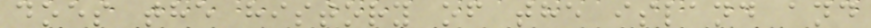does the history of the island and
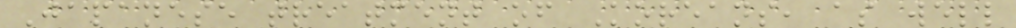Japanese treatment of Koreans, as well
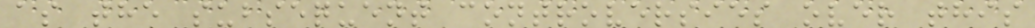as the subsequent controversies over this
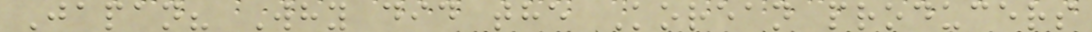Japan? Why did the Korean producers
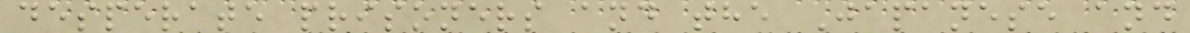desperate prisoners and the Japanese and
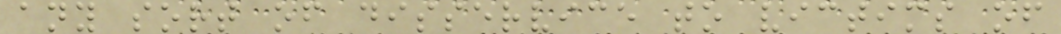any sort of disservice to victims of
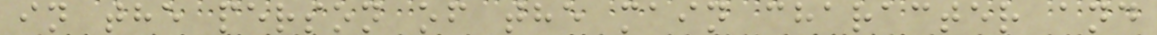in the person of the main character and
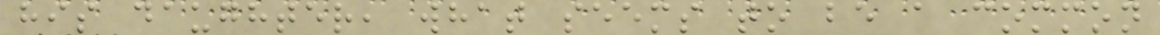his daughter, what seems to be a common
